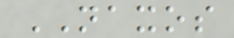NAXOS
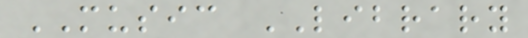MUSIC LIBRARY
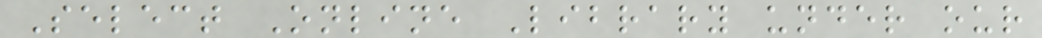Select Online Library under our
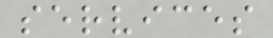services
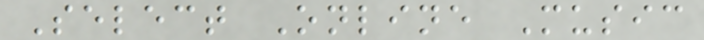Select Online Music
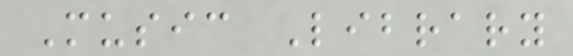Music Library
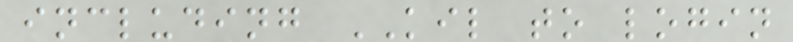including KIL to login
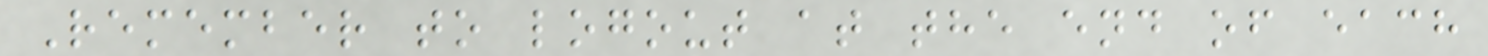Remember to logout at the end of each
